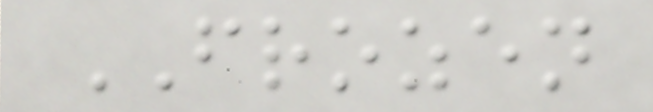FROZEN
